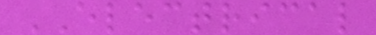ELECTRICAL
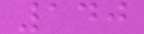140
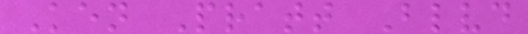Ken Pratt Blvd
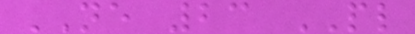NE 23 PL
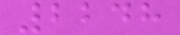2248
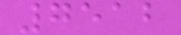7512
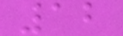12
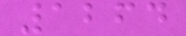1264
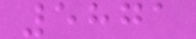5871
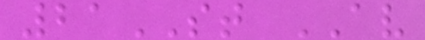21ST AV
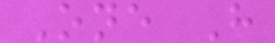One H
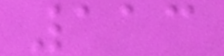113
